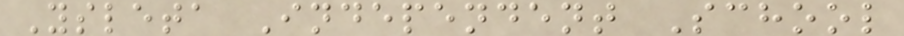Ysleta Independent School
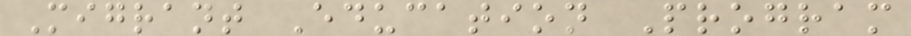Migrant Education Program
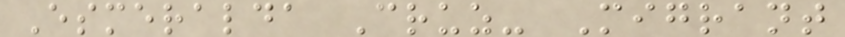Esmeralda Cruz- Migrant
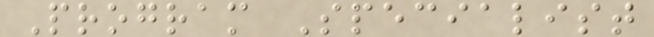Program Specialist
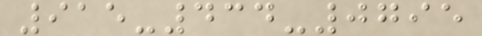915-434-0795
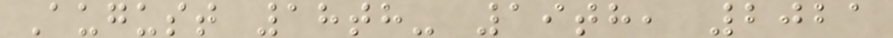August 18th- 19th, 2021
